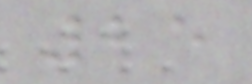25
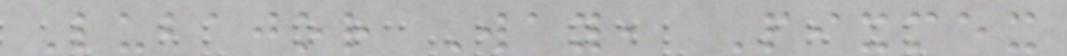Lubajor Way, Pixmex
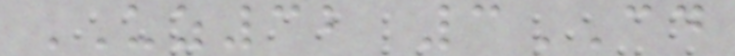UZ32 3CD
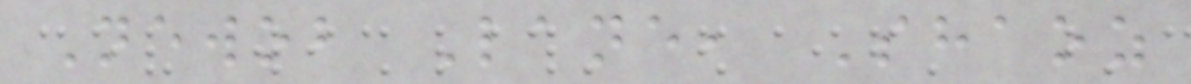Newob Lane, Shaoz
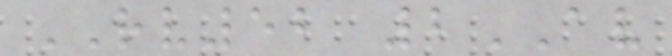RV52 2AV
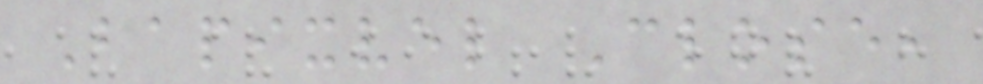Bapixvel Close,
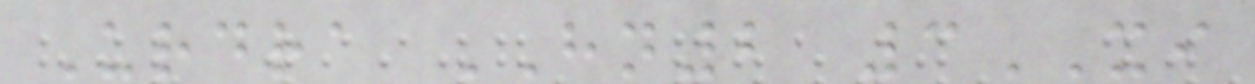Urdra HN2 3XI
